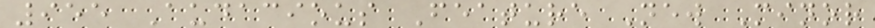955 Audacious Feature New Minor
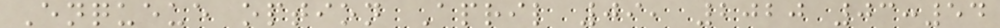Enqueue option April 09, 2020 03:54
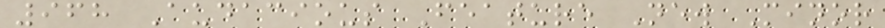968 Audacious Feature New Minor
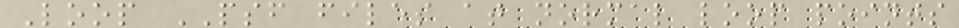Loop PSF files at normal loop points
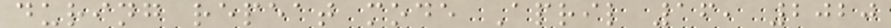during repeat mode April 16, 2020
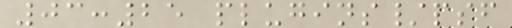03:25 plugins/psf
